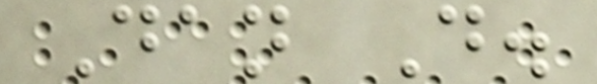Dan D.
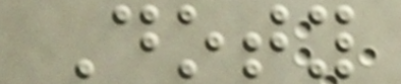Doty
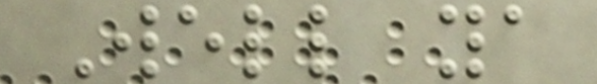Well ya
